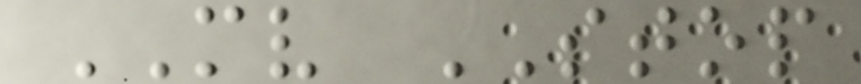MV STOP
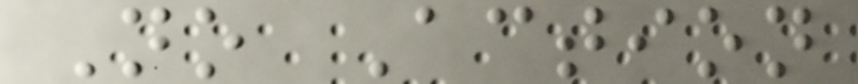No Action
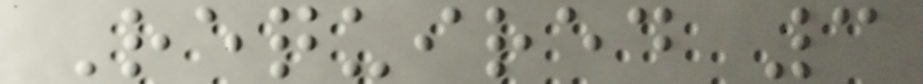Required 3
